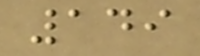149
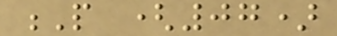P (07)
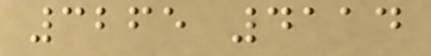3265 4114
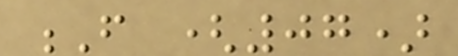F (07)
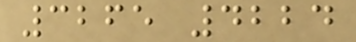3265 4224
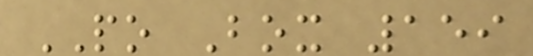PO Box 159
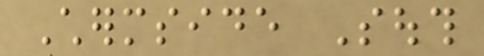Chermside South
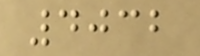4032
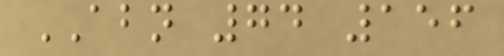ABN 74 156
